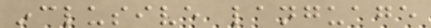inclusive language
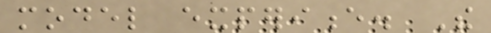model experience. The
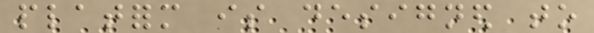platform is designed to
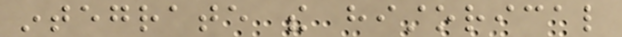integrate the historical
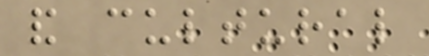and cultural
